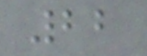22
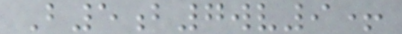B5b7wv9+
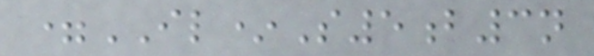=IL*S5b3n
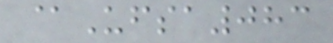@Ufsa083
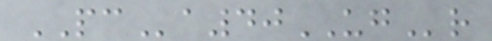PCa40UGr
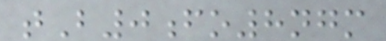tB0fo8ngm
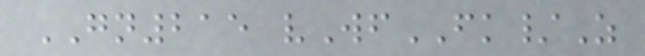GN215 vWfFK/Z
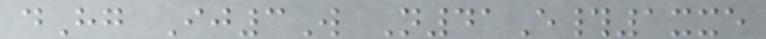dHg Ij3W N41E#1xxe
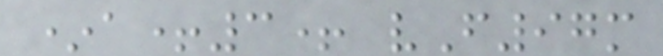*a+3+ vF97m
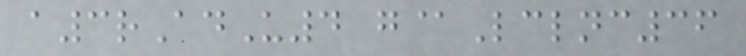a3rAdU4 g@Lclnc36
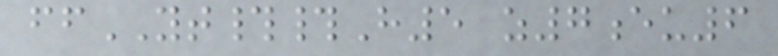ffYT##H5 z7eu6
